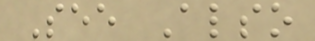See Also
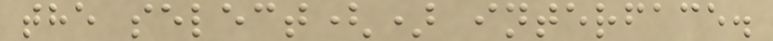the select() interface.
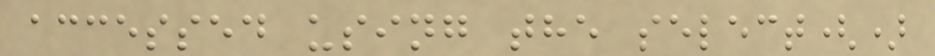accessed using the select()
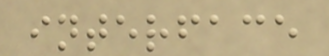interface
